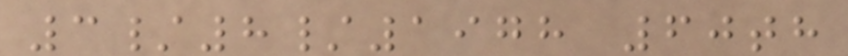3/8/1978 60th
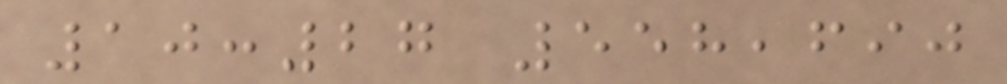10:27 558,690
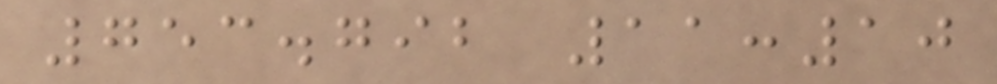753.792 11:10
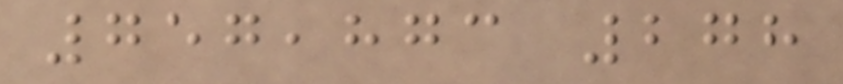757,873 278
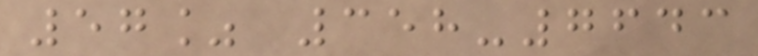57% 358-7643
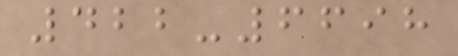422-6698
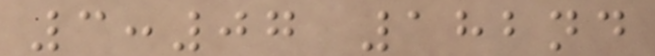3:07 182nd
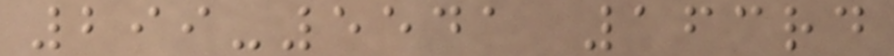299-5541 163rd
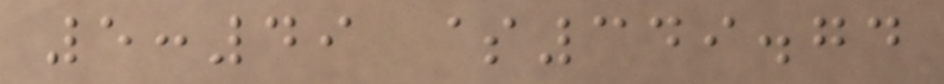5:49 $349.74
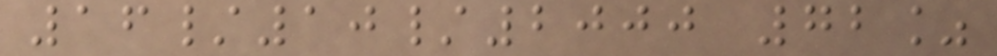16/10/2000 72%
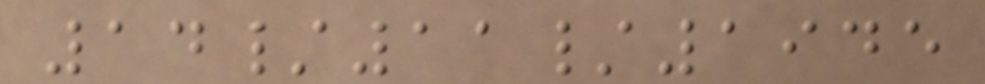14/11/1945
